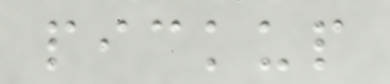pickup
